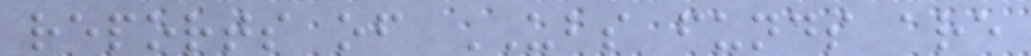reports of UBS funds are
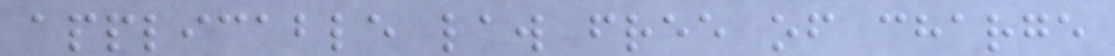applicable law free of charge
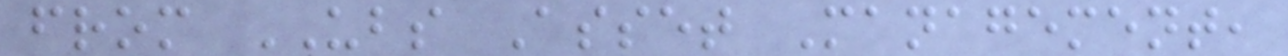from UBS Asset Management,
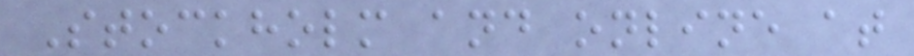Stockholm and online at
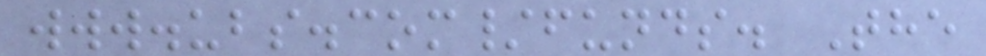www.ubs.com/funds. The
